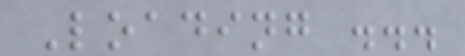Loading ...
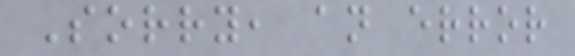Sorry, an error
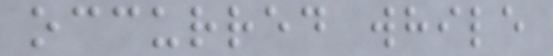occurred while
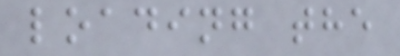loading the
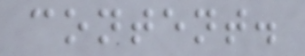content.
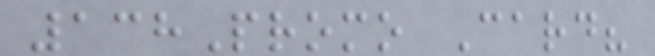138Promo Card?
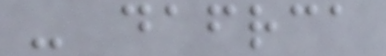- dafrca
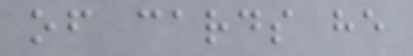of cards he
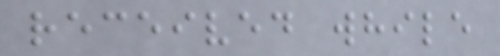received while
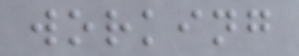working
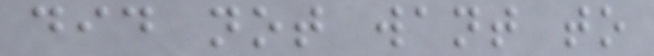did not want to
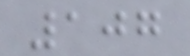107
